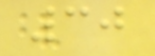30
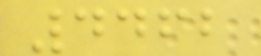4462
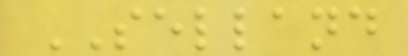SELLAND
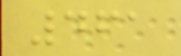461
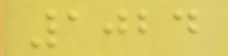1024
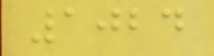1024
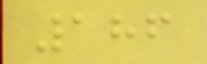186
